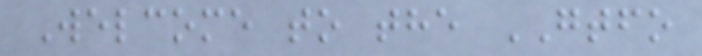Welcome to the GTFO
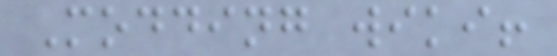Modding wiki!
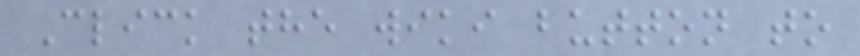Click the wiki button to
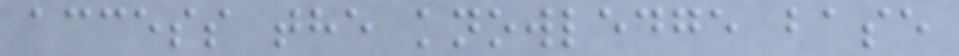access the knowledge base
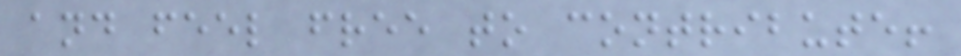and feel free to contribute!
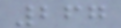267
